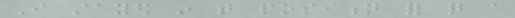I stayed in that position for quite a
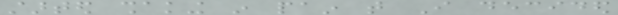started shaking in pain that I decided
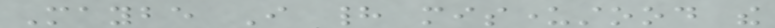Maybe I had misunderstood the
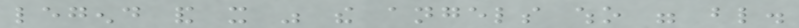legend and it was the angels who were blind.
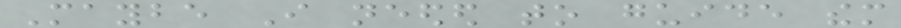Maybe I needed to guide them
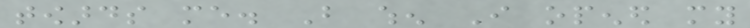towards me. But when I opened my
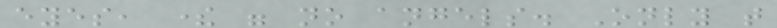eyes, there were no angels. Only that
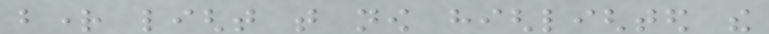bright light that now highlighted the
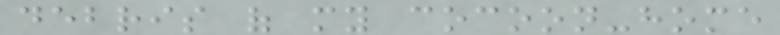debris of my cocoon-home
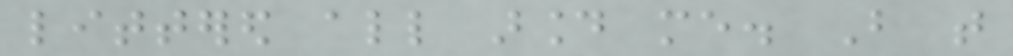littered all around me. But that
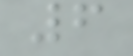6
